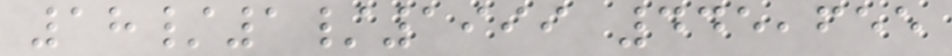18/1/1999 445,655
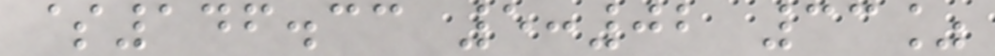$146.33 5:02 33%
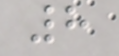8
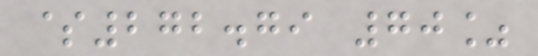$272.79 70%
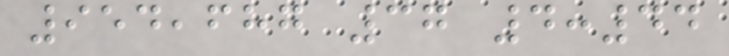954,687 37 4:44
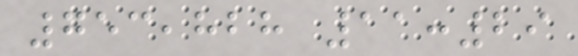753,828 11:29
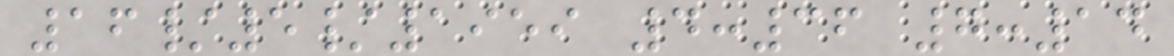16/5/1959 4:36 7:14
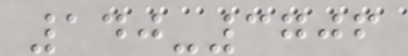140-3706
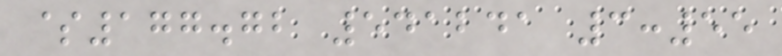$177.72 541241 3:55
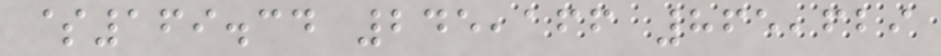$169.34 245,166 865,629
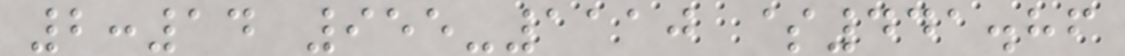2:14 955-1110 $441.86
